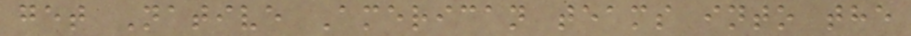get Native American teams into the
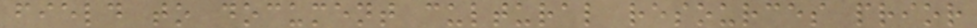field to document cultural resources prior
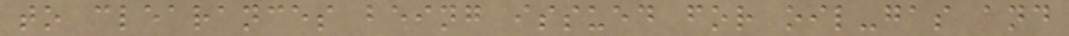to clearances being issued for oil-gas and
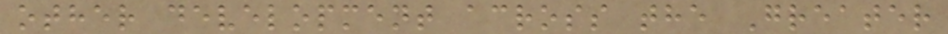other development across the Greater
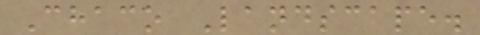Chaco Landscape.
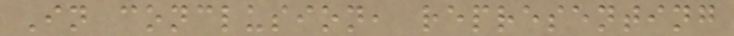In conclusion, representing
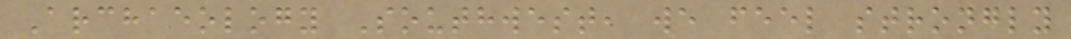Archaeology Southwest, we feel strongly
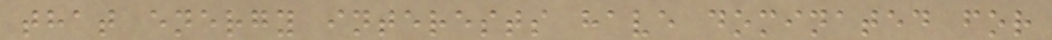that energy interests have dominated for
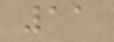11
